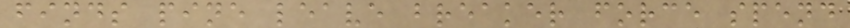finds pine leave breaker force spend
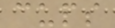cups
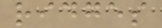ridges
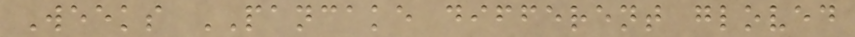Weeks PANCAKE different gloved
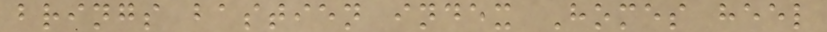brings bastien index Homes heel
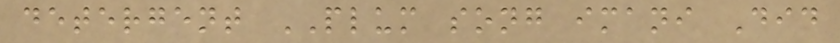detergent PLUM song imani Did
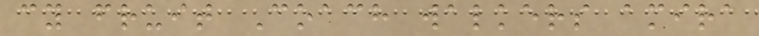cy fruit Coach walkers amira
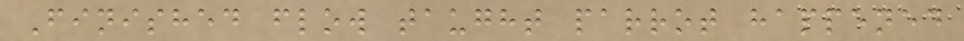Finished flow taught parrot happened
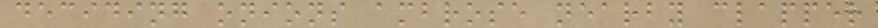deciding onions ambrose nearby clapper
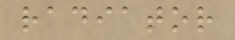radiator
